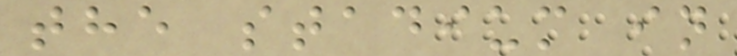the stadium in
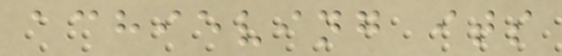achieving its
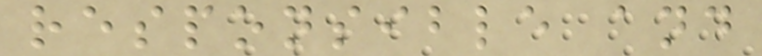responsible and
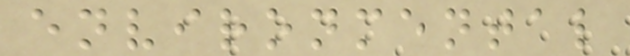environmental
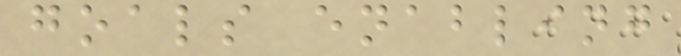goals enabling
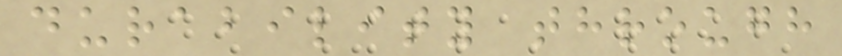durability through
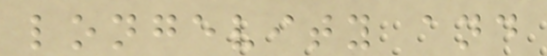longevity and
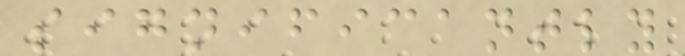significantly
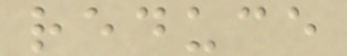reduce
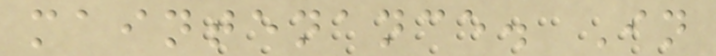maintenance. In
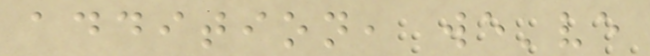addition, we've
